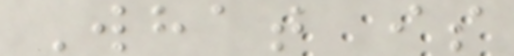What is
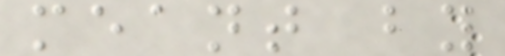meant by
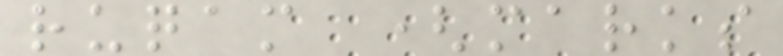ruqam (marks
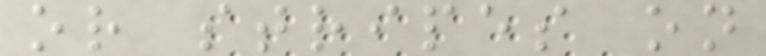or stripes on
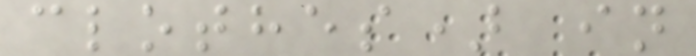clothes) in
